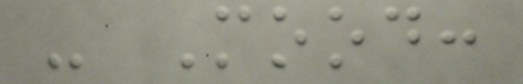- Mood:
